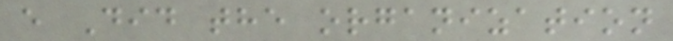e Did the organization
